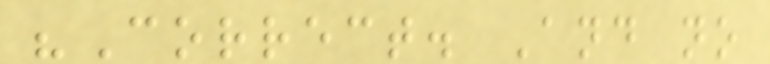"Correct. And no
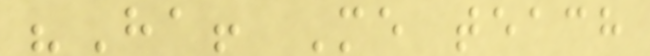"Ha! Me teach
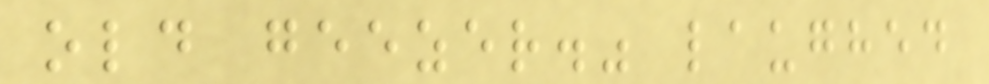old geezer." laughed
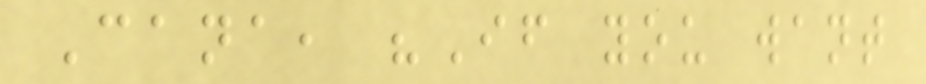Cana, "If you want
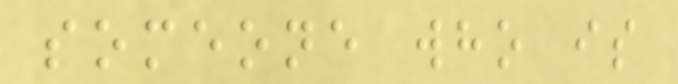someone who is
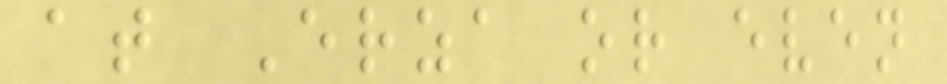at Erza or even
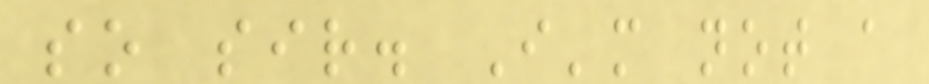so sir. I'm not a
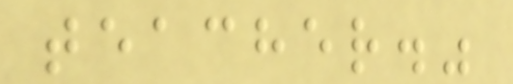teacher."
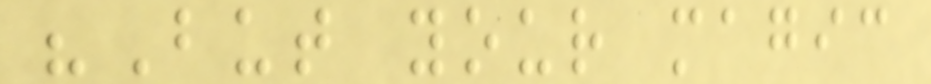"But your magic
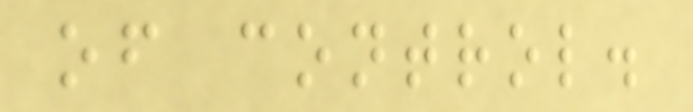of control.
